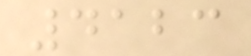4123
